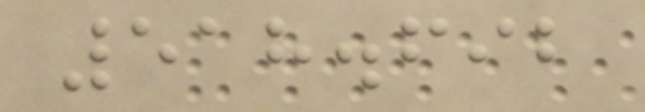518.692
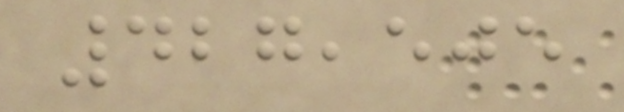427,505
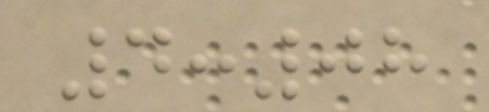4:08
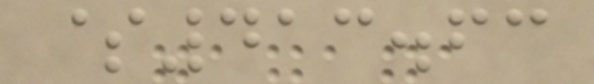$413.63
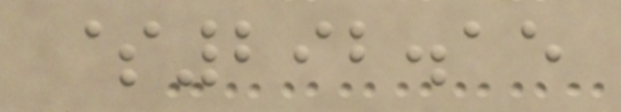$292.15
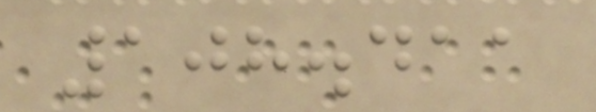108.411
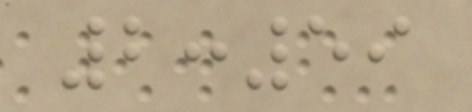2:59
